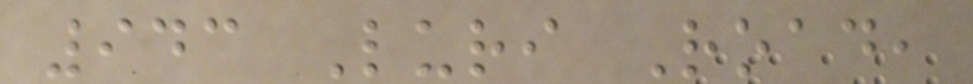943 Luri Road,
